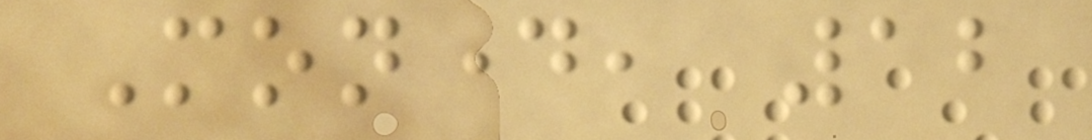Monday, 12
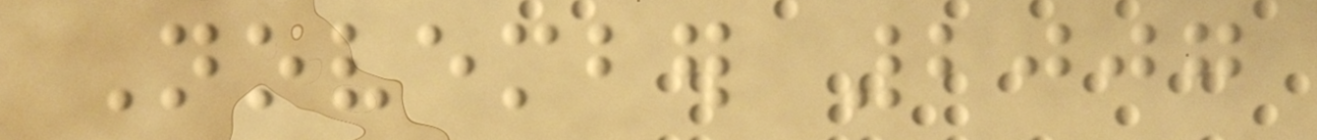November 2007
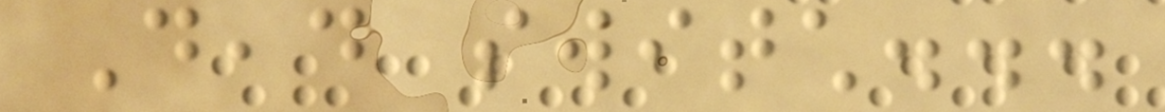Dead switch...
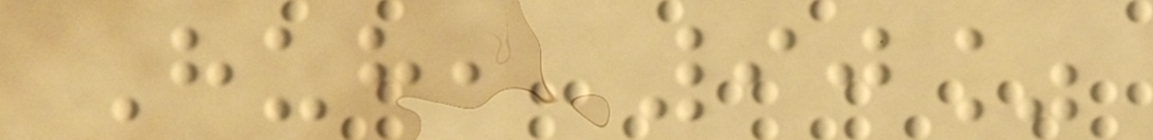Huh, 90%
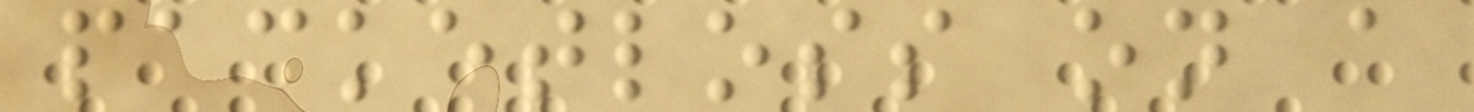packetloss on a
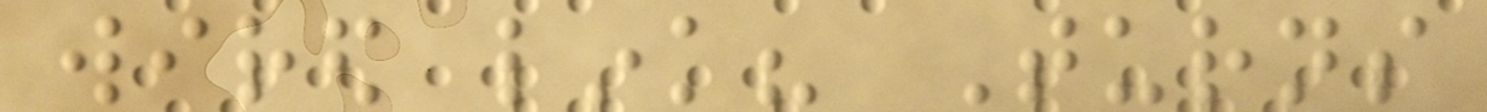wired link? Turns
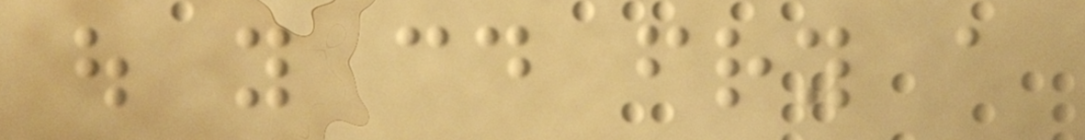out you could fry a
